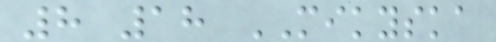8 18 MIKYSKA
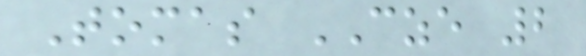Tomas CZE 2
